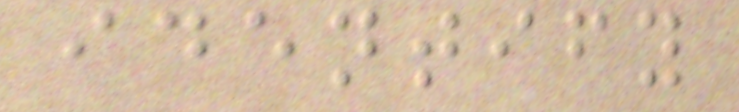identify
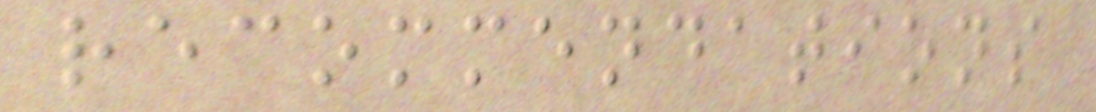recommendations
